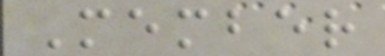Member
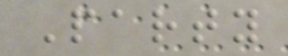Party
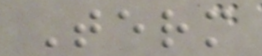Term
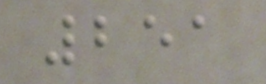251
